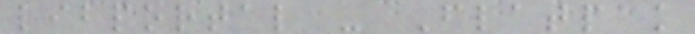libportal - Flatpak
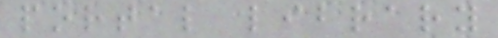portal library
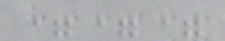===
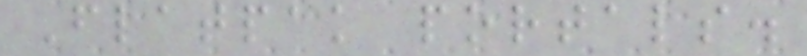Flatpak portals.
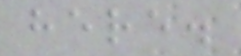here.
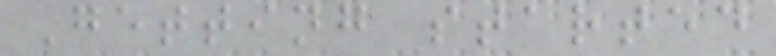Getting started
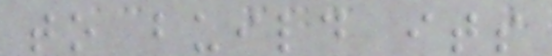to build its
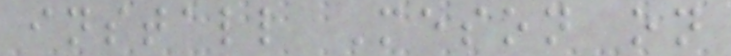install Meson on
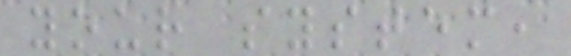your system,
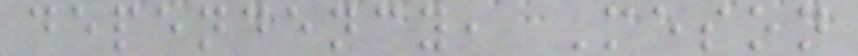dependency, Meson
